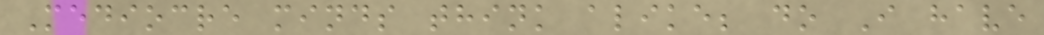Mediocre minds think alike; do I have
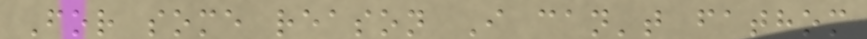For some reason I can't fathom
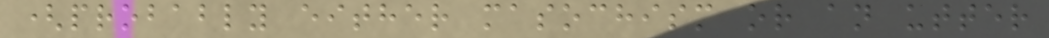(probably either masochism or an utter
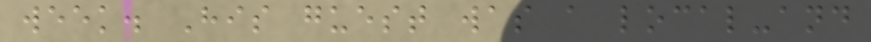week. His guest was a local-and
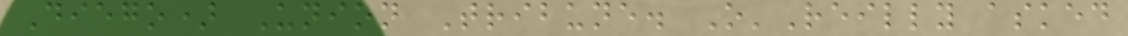Diego) Union Tribune. O'Reilly asked
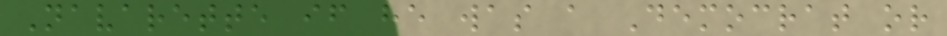Navarette if he was a Democrat or
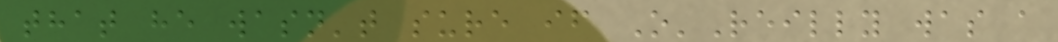that he wasn't sure if O'Reilly was a
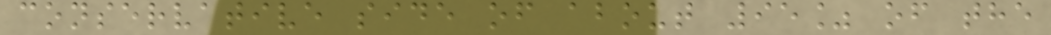conservative side of about 95% of the
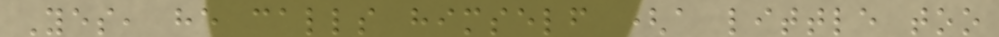Yes, he calls himself (a little too
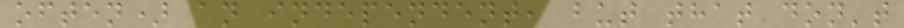often) an independent, but that don't
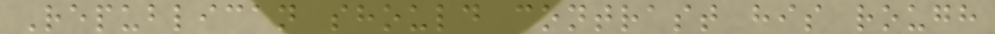Republican should contrast his rough
